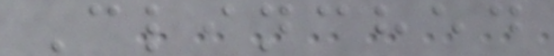Clinched
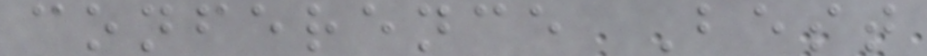conference Best
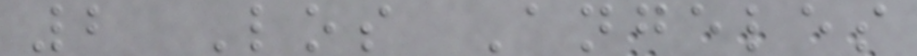2 Los Angeles
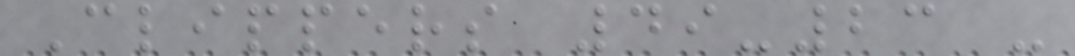Clippers 49-23 -
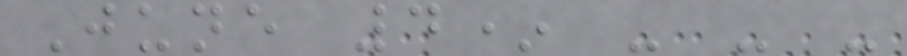June 4* - - -
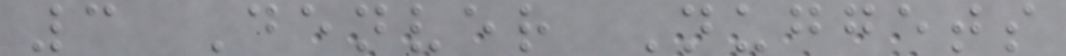3 Denver Nuggets
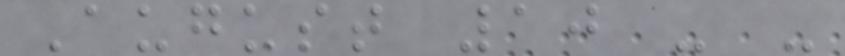August 10 - -
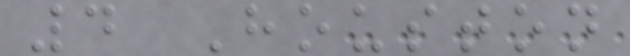4 Houston
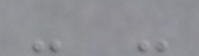- -
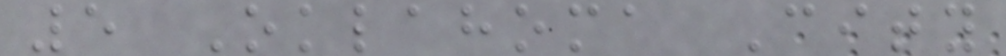5 Oklahoma City
